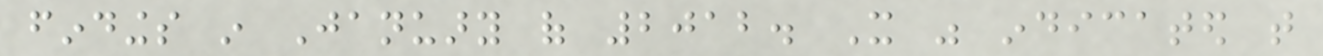findings in January of 2012. It was indicated that
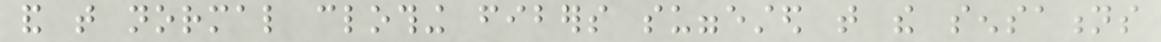and that normal clothing fibers suggested that the sensations
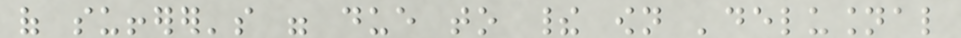of sufferer's were due to their own 'delusional
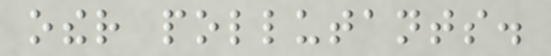other pollutants.
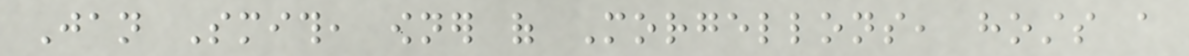Jan Smith, owner of Morgellons, hosts a
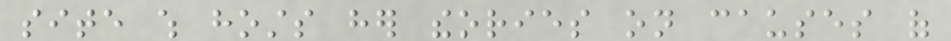site which hosts her theories on causes of
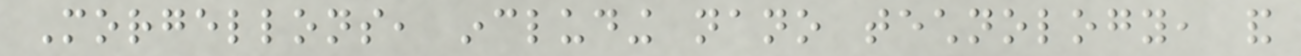Morgellons, including nano technology, and
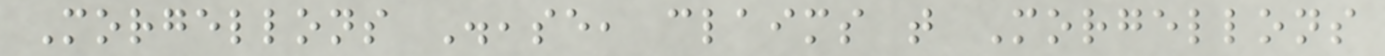Morgellons Disease, claims that Morgellons
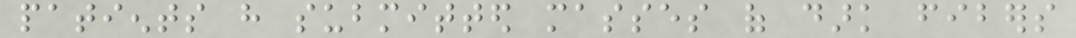patients have submitted masses of dark fibers
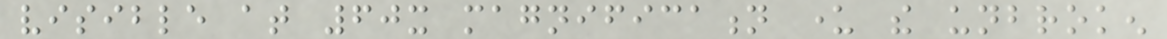visible at 60x magnification under the unbroken
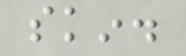skin.
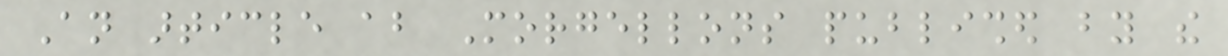An article about Morgellons published by the
